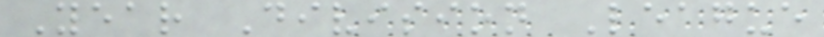Year Division League
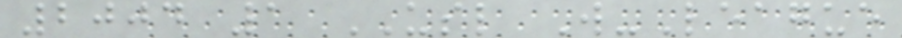2004 1 USL W-League
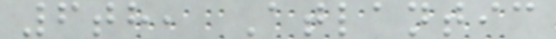6th, Atlantic
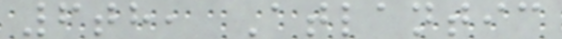6th, Atlantic
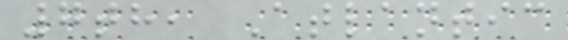7th, Atlantic
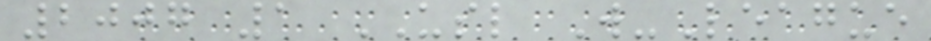2007 1 USL W-League
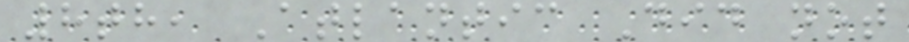8th, Atlantic Did not
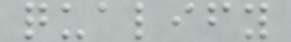qualify
